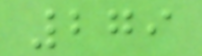279
